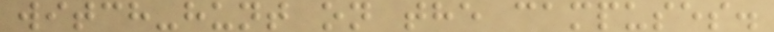witch-hunt on the campuses.
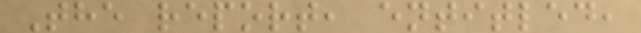The report, entitled,
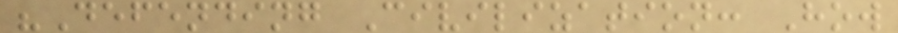"Defending Civilization: How
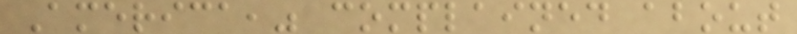America," complained about
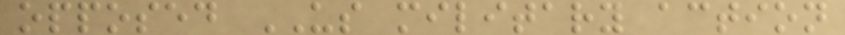opposed US military action
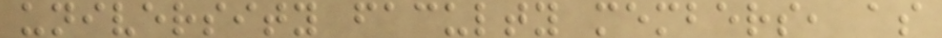university faculty members, as
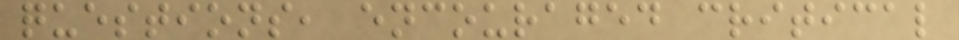questions, encouraged critical
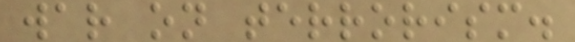war on terrorism.
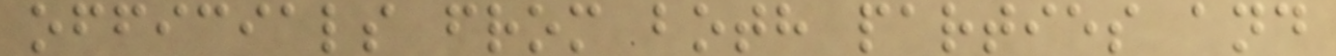officials from both parties and
